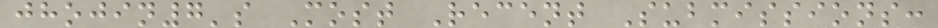jhojin7's Most Recent Submissions:
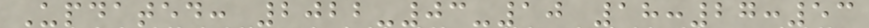Updated: 2022-03-10 18:27:53
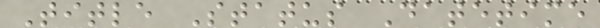Title Status Datetime
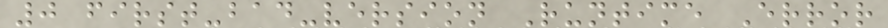0 first-bad-version Runtime Error
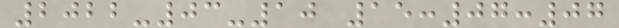2022-03-10 15:07:07
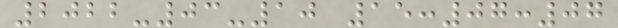2022-03-10 15:07:07
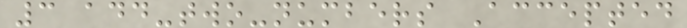3 add-two-numbers Accepted
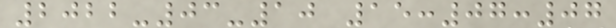2022-03-10 15:07:07
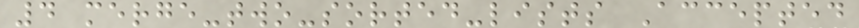4 merge-two-sorted-lists Accepted
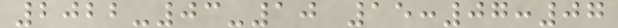2022-03-10 15:07:07
